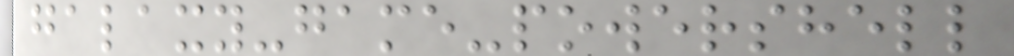galaxy-game-powershell
